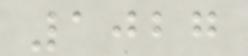1027
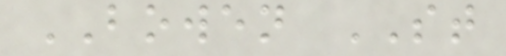BOWEN ST
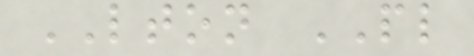LTON PL
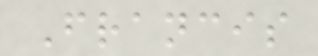Francis
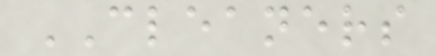CLEANERS
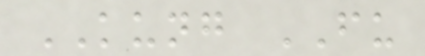KUNG FU
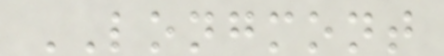LONGMONT
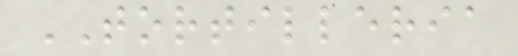TORTILLERIA
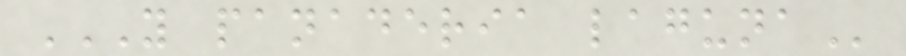Y PANADERIA LAGUNA
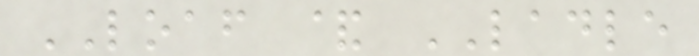LOAF & LADLE
